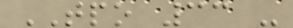TPO 33 -
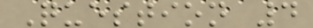Question 4
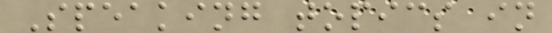Speaking topics in
